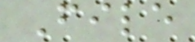File
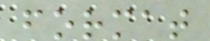format
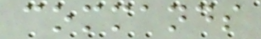commands
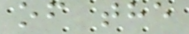of the
